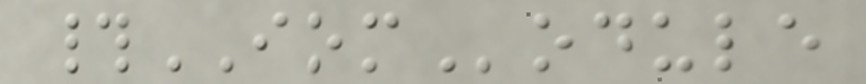#IOModule
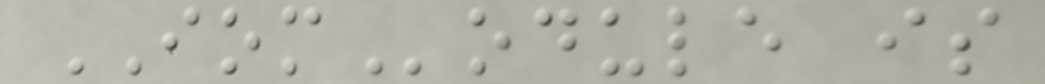IOModule is
